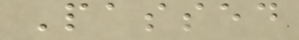Passed
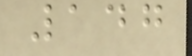147
